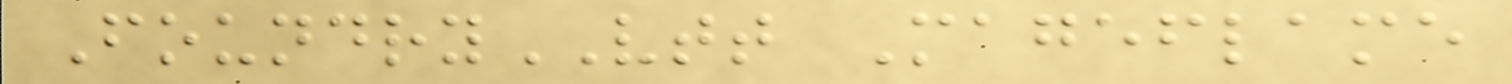FoundryVTT Mageflame
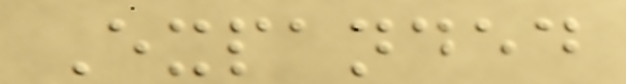Expanded
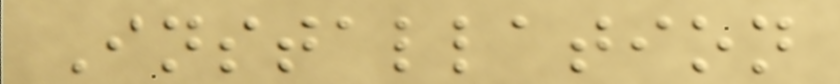Installation
